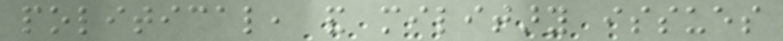political, and military issues
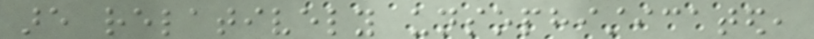are relatively unsophisticated,
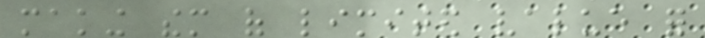making them of limited value for
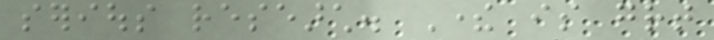serious research. There is great
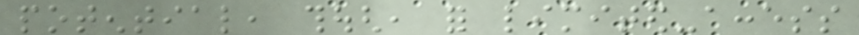potential, though, for limited-access
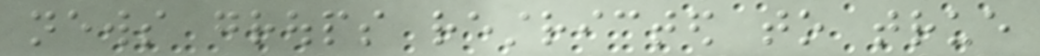news groups restricted to true
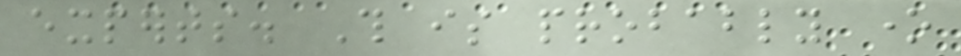experts. This is probably one
